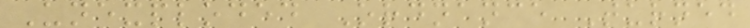Unexploded Ordnance Turned
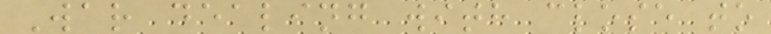War dealing with close to
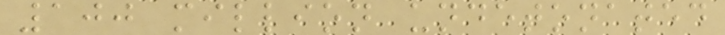100 million undetonated
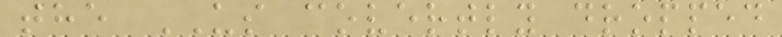the US covertly dropped
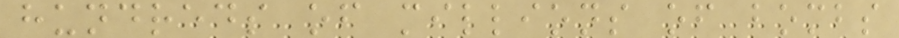hundreds of millions of bombs
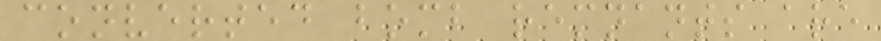converted bomb remnants are
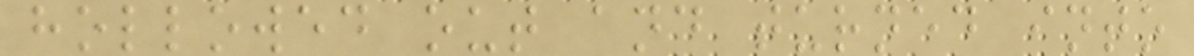hollowed out and turned into
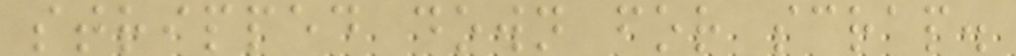stripped down for scrap.
